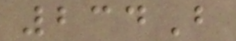234B
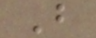B
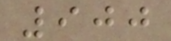900
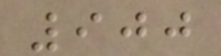900
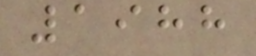1988
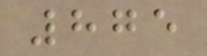875
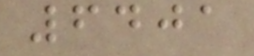6401
